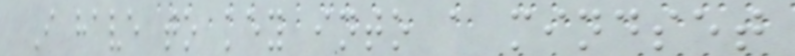I have to key into a mindset
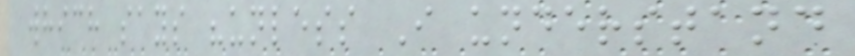which says "unless I understand
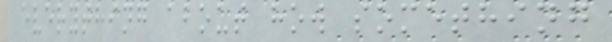everything about how something
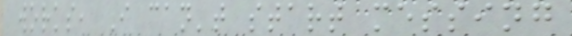works, I can't start messing
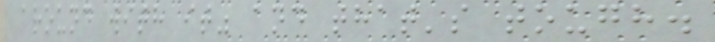around with it" and that's tough.
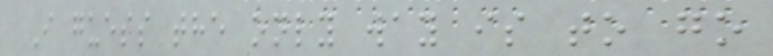I guess the only way is to go
